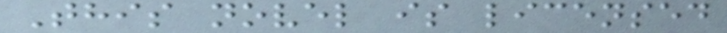This novel is licensed
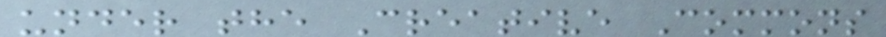under the Creative Commons
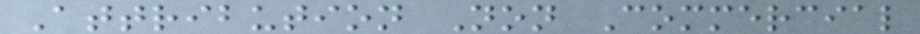Attribution Non Commercial
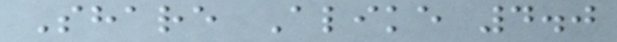Share Alike 4.0
